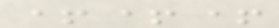+++
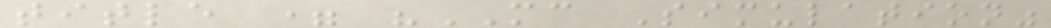title = "MC Simulation"
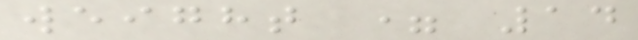weight = 14
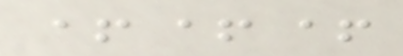+++
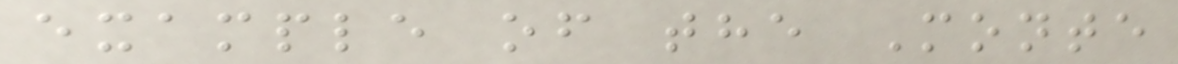example of the Monte
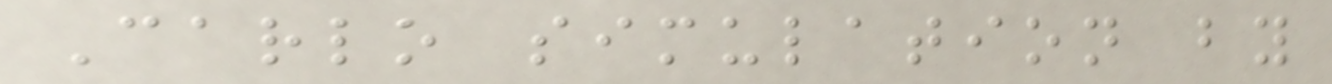Carlo simulation by
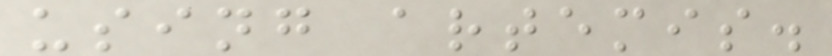using artemis.
